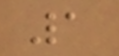1
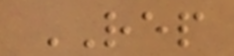REP
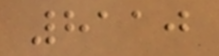8110
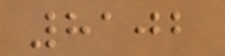8102
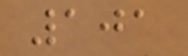101
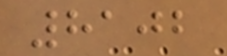8102
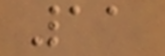11
